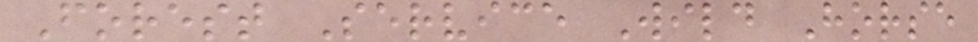Forest Service Wild Horse
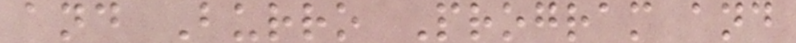and Burro Program and
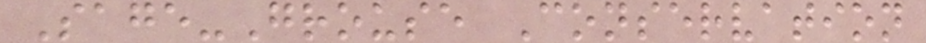Sage-Grouse Conservation
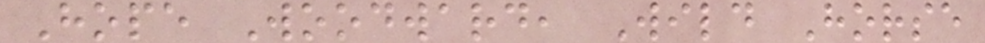Hope Woodward, Wild Horse
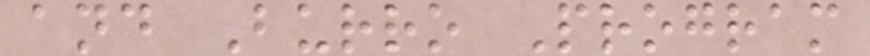and Burro Program
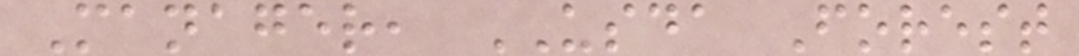Manager, USDA Forest
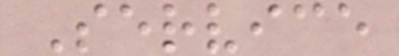Service
